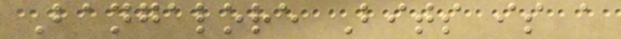Bangalore Bits is a
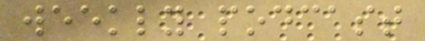weekly podcast
